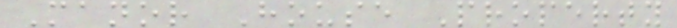Manor House Property
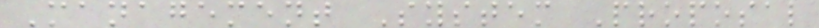Management System Proposal
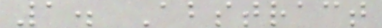1. Abstract
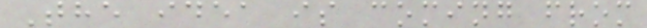The idea is coming from
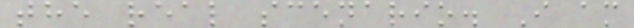the real scenario. I am
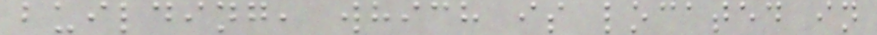building, which is located in
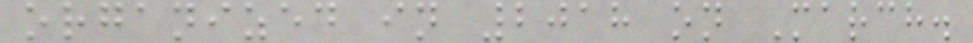organized in 2018 on March.
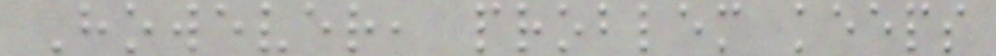However, problem keeps
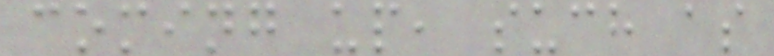coming up, such as
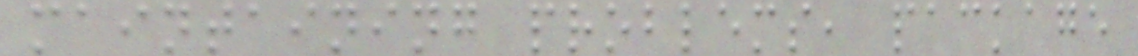maintaining problems, package
